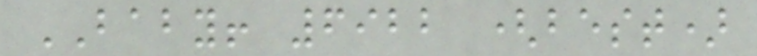BABY! 6922 (best)
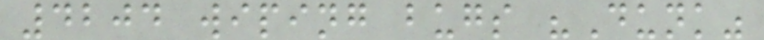4204 wiping bugs "Dunk"
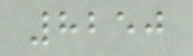8250
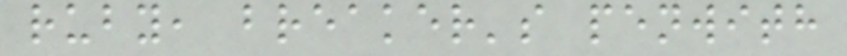ruby, breaker's penwith
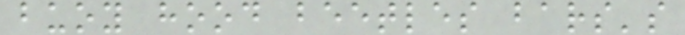buoy hood beetles bars's
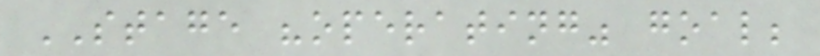STAGE "operating" goal;
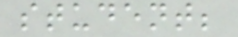student;
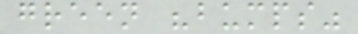green "bumps"
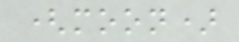(moon)
